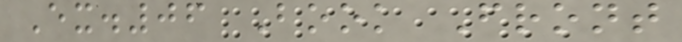Ex.06 Book Front
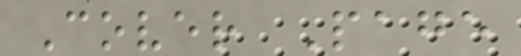Cover Page
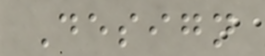Design
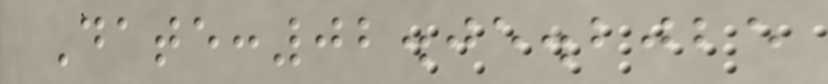Date:02.05.2025
